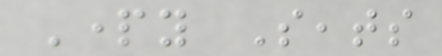Party Seats
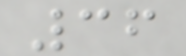36
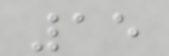15
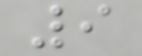9
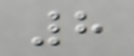8
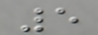5
